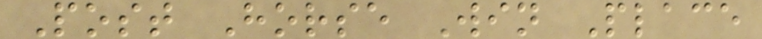Post Horse Win Place
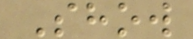Show
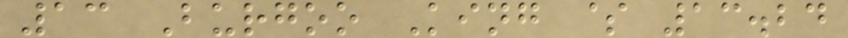13 Burgoo King $ 13.24
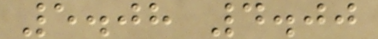5.08 4.00
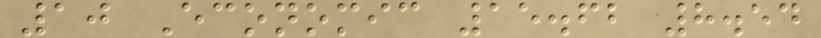10 Economic 15.62 8.54
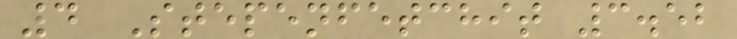4 Stepenfetchit 3.52
